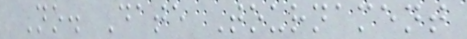No. Date Tournament
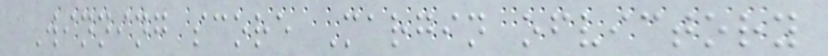Winning score Margin ofvictory
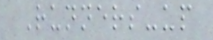Runners-up
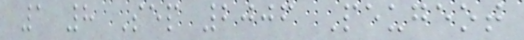1 8 Sep 2006 Peugeot
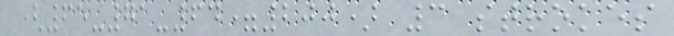(65-71-64=200) 3 strokes
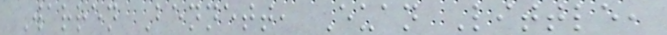Warren Bennett, Euan Little,
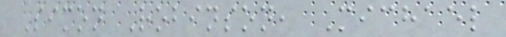Simon Robinson, Michael
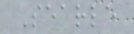Searle
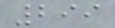299
